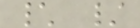\ /
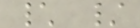\ /
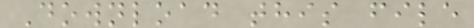Download this file
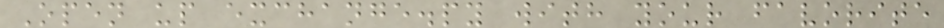Open up exchange.py with your favorite
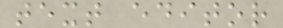text editor
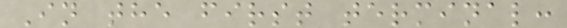In the first terminal:
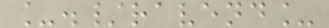_./ravend_
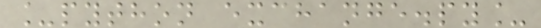_python exchange.py_
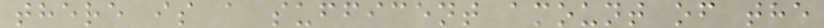there is a sufficent amount of the
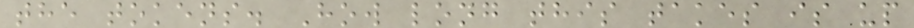the tokens. How long this takes is up
